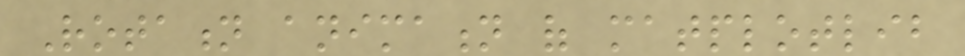Rotation animation of matplotlib
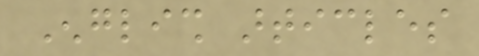English articles
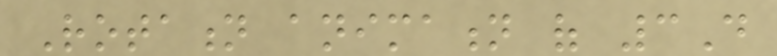Rotation animation of 3D
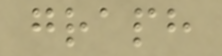graph
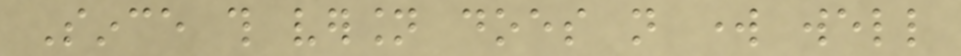Since this version does not work well
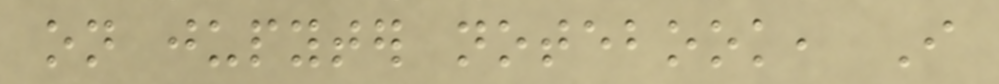on jupyter notebook, I
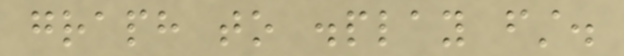graph to display first.
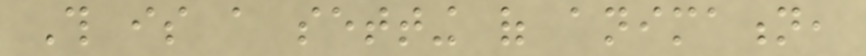This is a setting of animation,
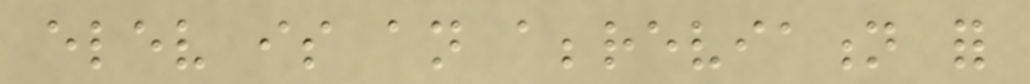elev is an abbreviation for
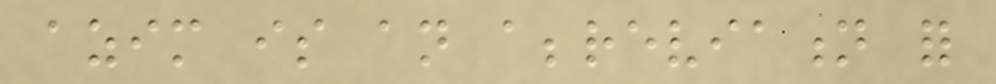azim is an abbreviation for
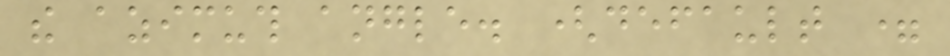the azimuth angle. (default =
